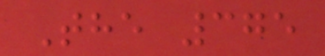The 375
